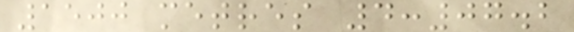1500 metres 4:07.2
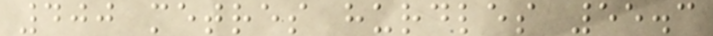400 metres hurdles 55.3
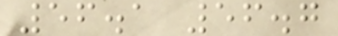56.1 56.7
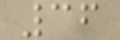36
